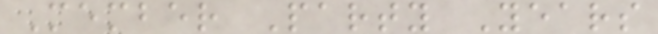Member Party Years
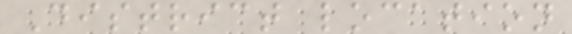District location
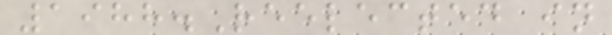1988.Reelected in
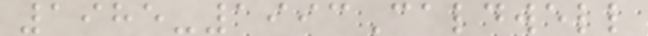1985-1993Caldwell
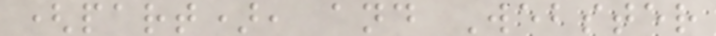(part), and Webster
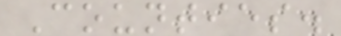Counties.
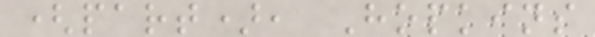(part), Hopkins
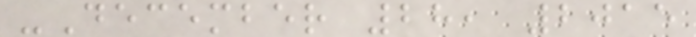-December 28, 2015
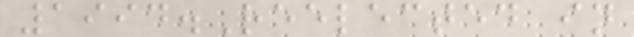1994.Reelected in
